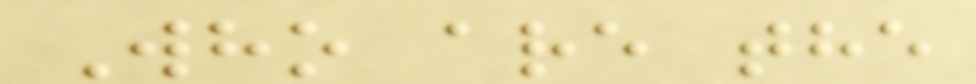Who are the
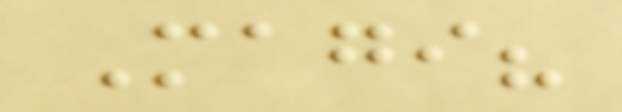Magi?
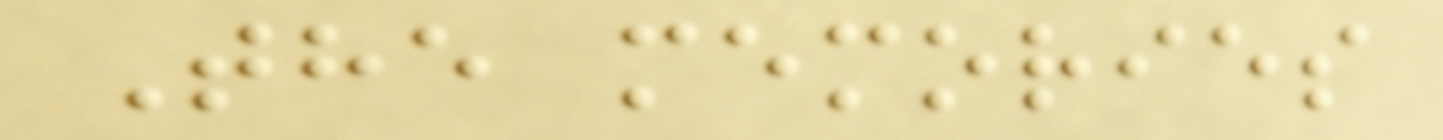The memories
